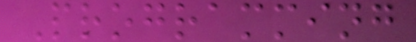Programming
